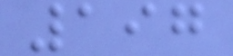197
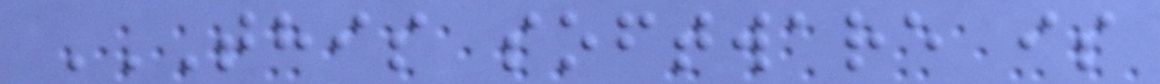THIS SOFTWARE IS
